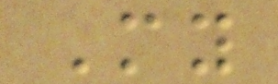My
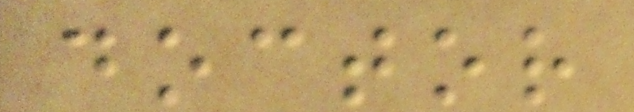doctor
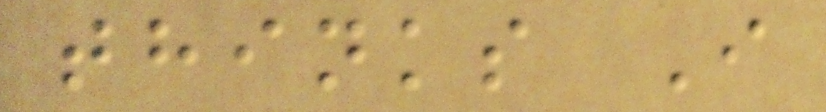thinks I
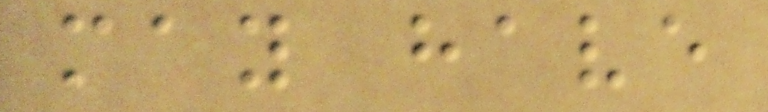may have
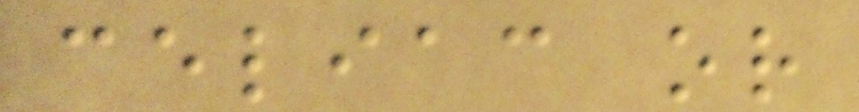celiac or
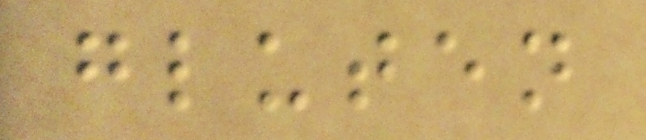gluten
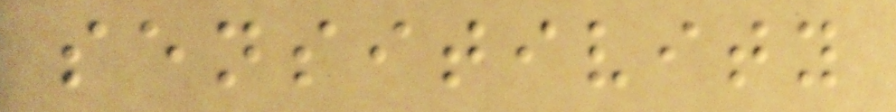sensitivity
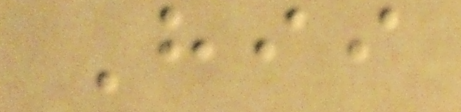Hii
